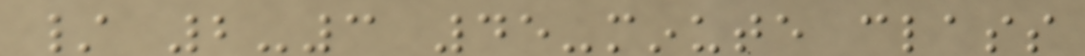/ 2-3 45-minute class
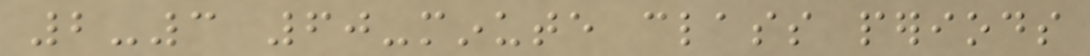2-3 60-minute class periods
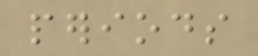periods
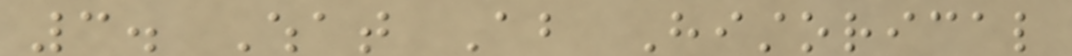3. What About Historical
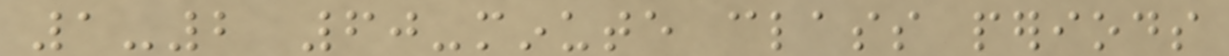1-2 60-minute class periods
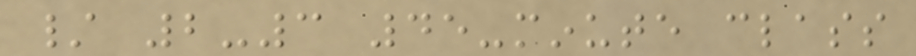/ 2-3 45-minute class
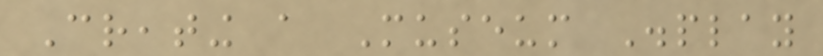Creating a Museum Display
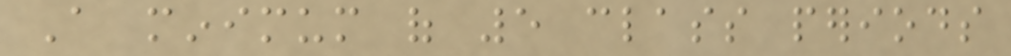A minimum of 5 class periods
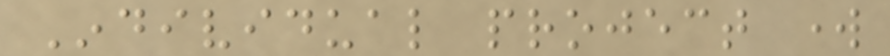Individual project work
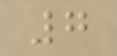7
